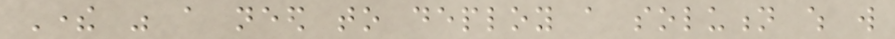There was a need to deploy a solution which will
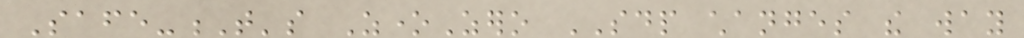Safe-T's ZoneZero SDP changes the way
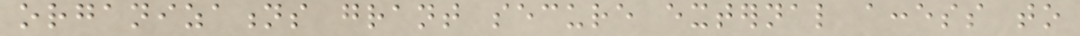organizations grant secure external access to
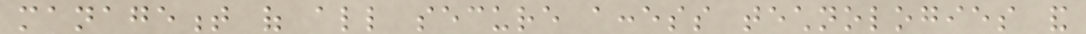management of all secure access technologies and
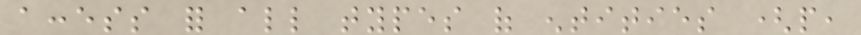access for all types of entities (people,
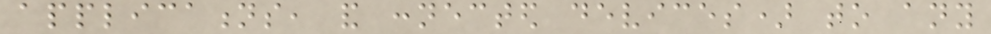applications, and connected devices) to any
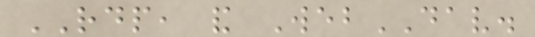RDP, and WebDAV.
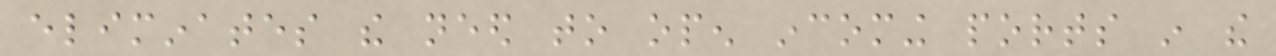eliminates the need to open incoming ports in the
